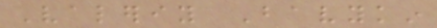Valeriy Bavykin
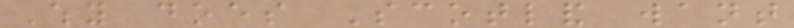Why does Scotland want
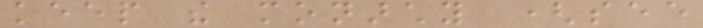keep the monarchy (see
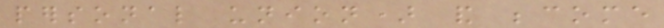personal union) and become
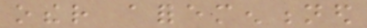other aforementioned
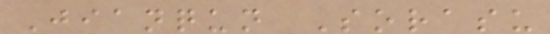Jianqun Sorasu
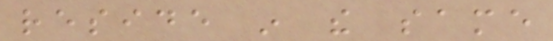reside in the same
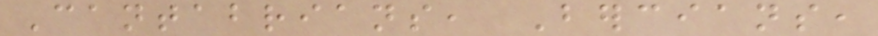Cantabrians, Bercians,
